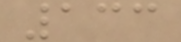133
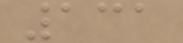131
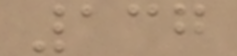137
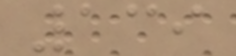139
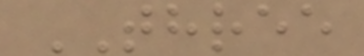THREE
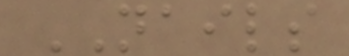NAILS
